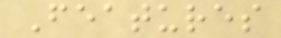Features
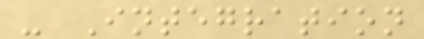- Integration
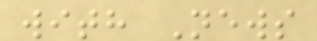with News
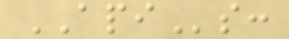APIs:
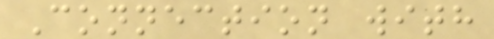Connection with
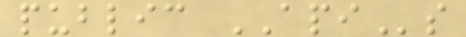public APIs
